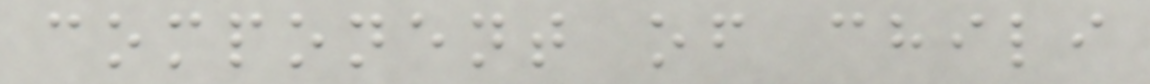component of chili
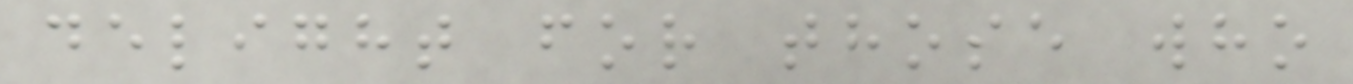delight for those who
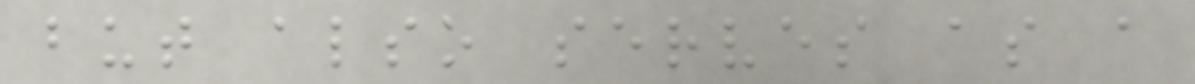but also serves as a
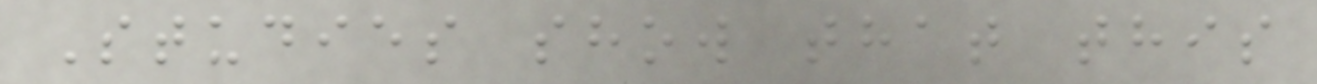Studies show that this
